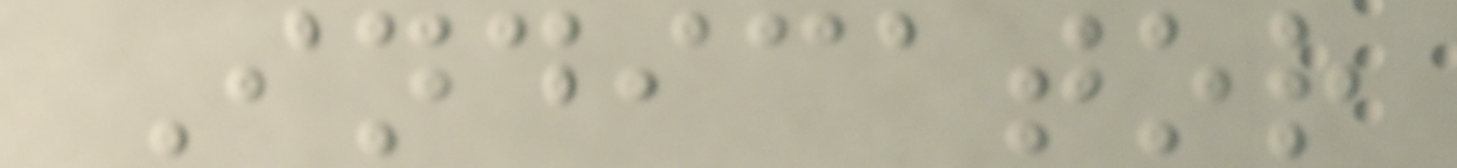Indicator
